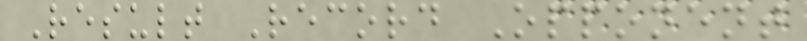Result Record Opponent
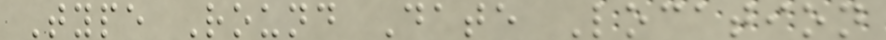Type Round Date Location
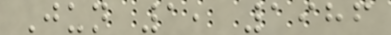Jun 1, 1986
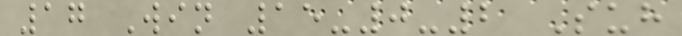17 Win 15-0-2 Suh
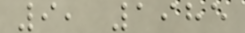9, 1985
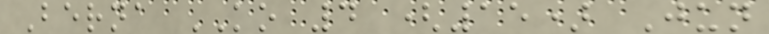Berna KO 4 (15) Jun
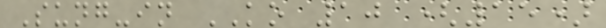Sung-in KO 10 (15)
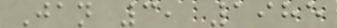Jan 3, 1985
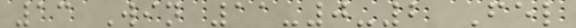13 Win 11-0-2 Fel
